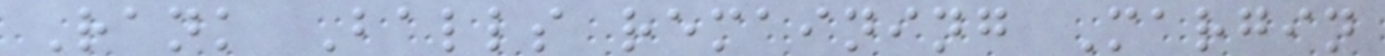Rank Balls remaining Margin
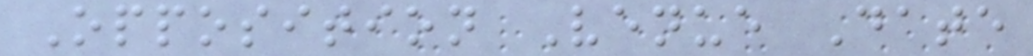Opposition Venue Date
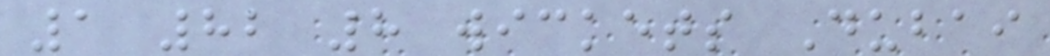1 82 8 wickets Dubai
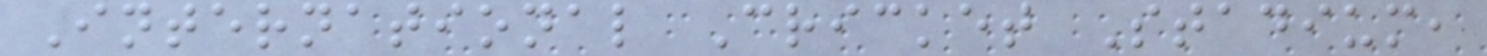International Cricket Stadium,
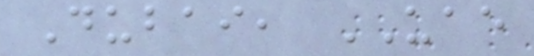Dubai, UAE
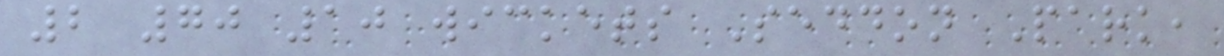2 70 10 wickets Seddon Park,
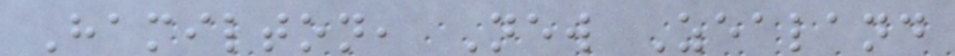Hamilton, New Zealand
